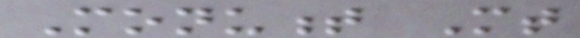Monument Mt
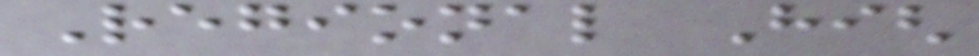Regional High
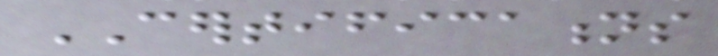CERTIFICATIONS
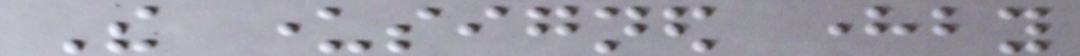The undersigned hereby
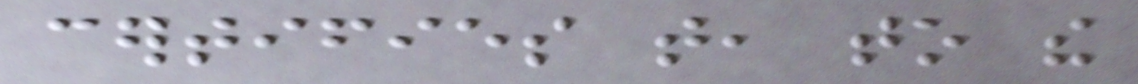certifies that, to the
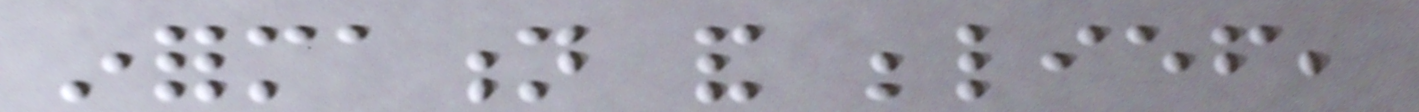information and belief,
